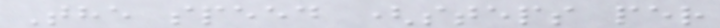The speed (steps per
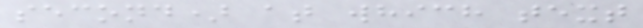second) at which text
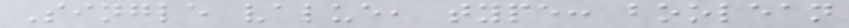Single value, type: boolean
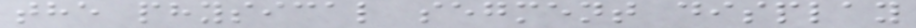the physical segment display
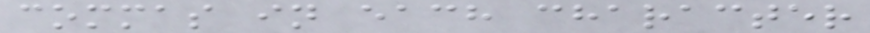commas in each character
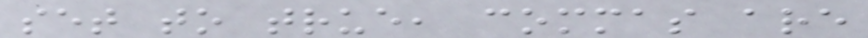set to true, commas are
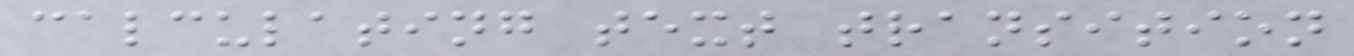calculating text transition
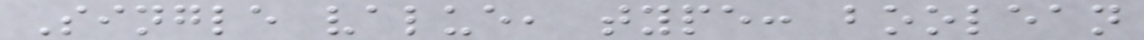Single value, type: boolean
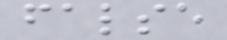false
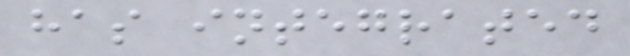has integrated
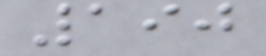190
